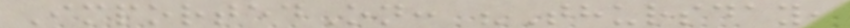ImportedOn: "Thursday,
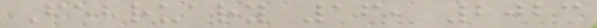February 16, 2023
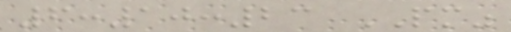6:10:23 PM"
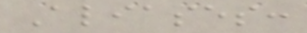Aliases:
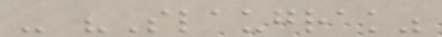- "Slaugrak"
